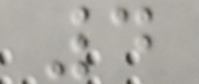4
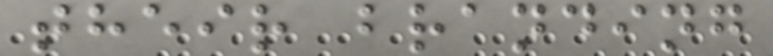their branding
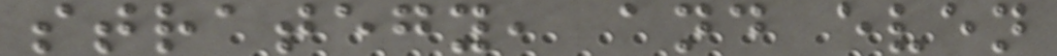strategy, and even
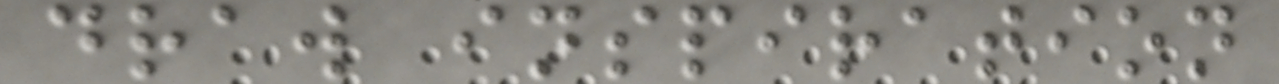draw inspiration
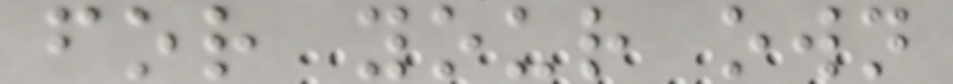for your own
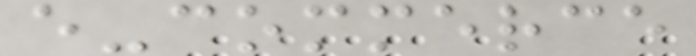e-commerce
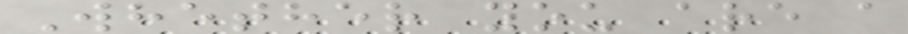Whether you are a
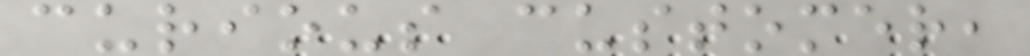curious customer,
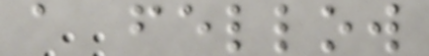a fellow
